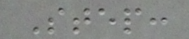Step:
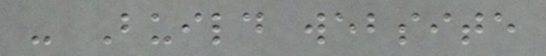- Build website
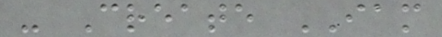- Create IAM
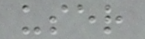user
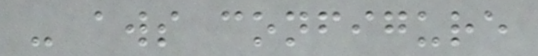- aws configure
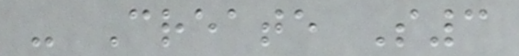- Create S3
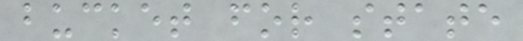bucket for state
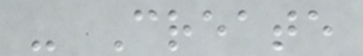- Create
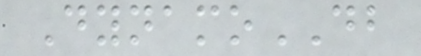DynamoDB
